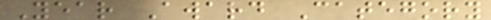Year Award Category
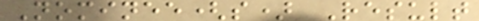Nominee(s) Result
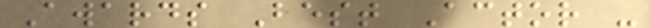Awards Best Actor -
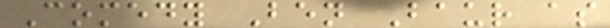Comedy Ben Baur as
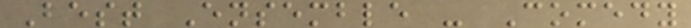Best Ensemble - Comedy
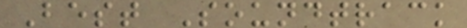Best Soundtrack
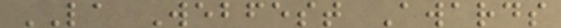LA Webfest Awards
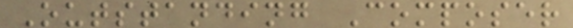Outstanding Composer
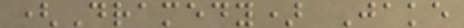(Dramedy) Jake
